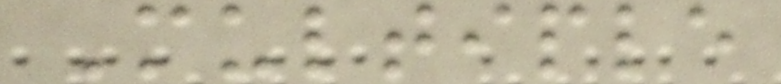Multiple
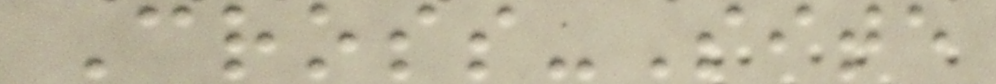Cross-Site
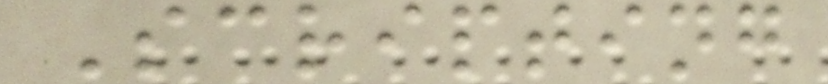Scripting
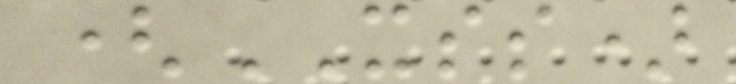(XSS)
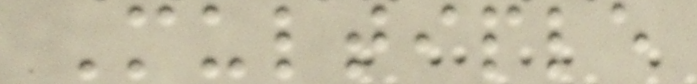Multiple
